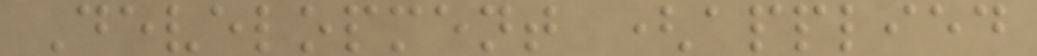Development (applied
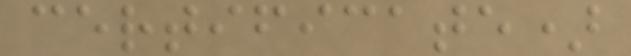certificate)
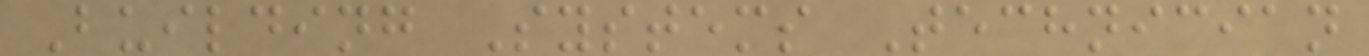Building Systems Technician
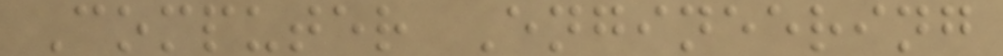Computer Engineering
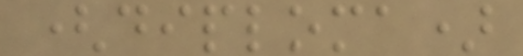(diploma)
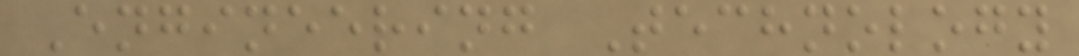Engineering Technology
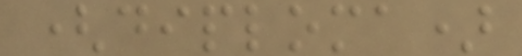(diploma)
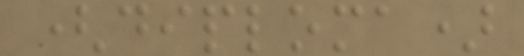(diploma)
